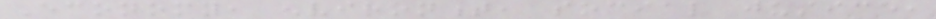Economy, environment, social justice,
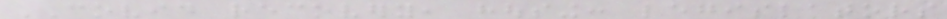COVID recovery, housing: legislators
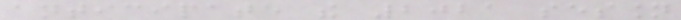anticipate the 2021 session
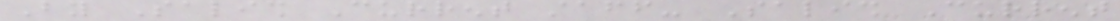By Salish Current staff- Salish Current
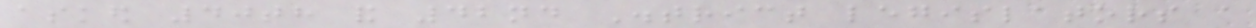asked 40th and 42nd District legislators a
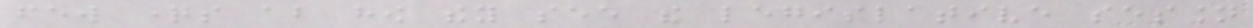few questions about how they see the legislative session
